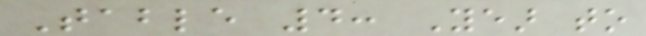Table 4: Year to
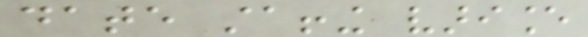date staffing variance
